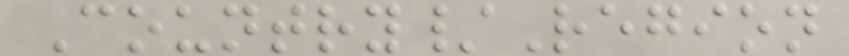Country/Region
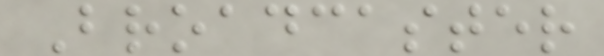Broadcaster
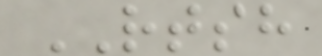RTSH
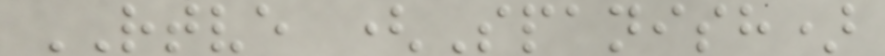RTVE (Spanish)
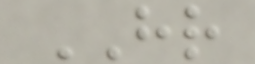HR
